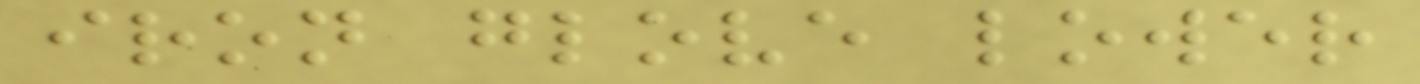iron glove lower
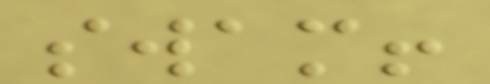swam!
